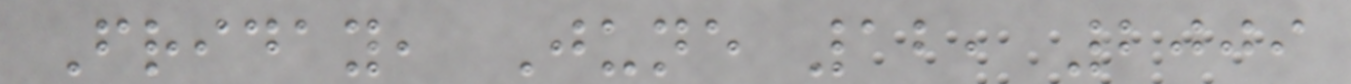Friday, June 12, 2009
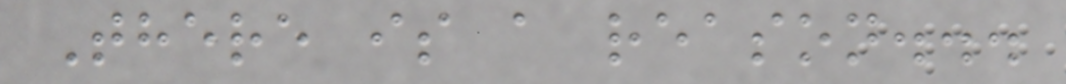There is a reason...
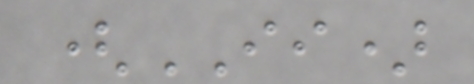(II)
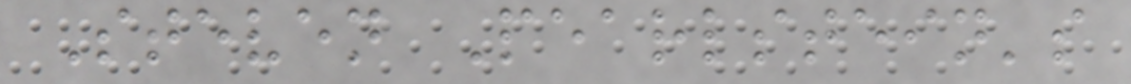Steven Pearlstein's
